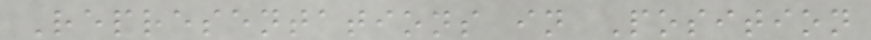Representations in Position
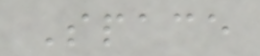Space
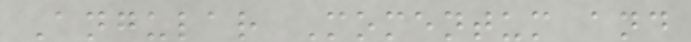Angular Momentum and
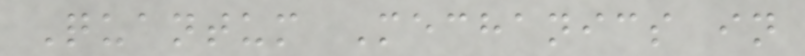Quantum Mechanics in
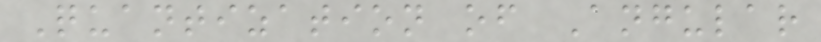Quantization of Angular
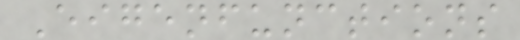Eigenfunctions
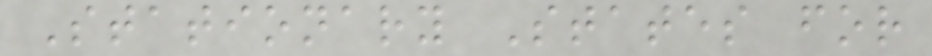Stationary States for
